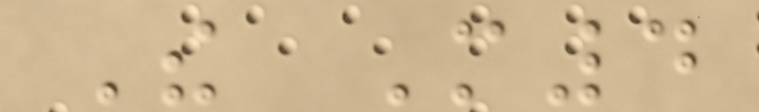The M4
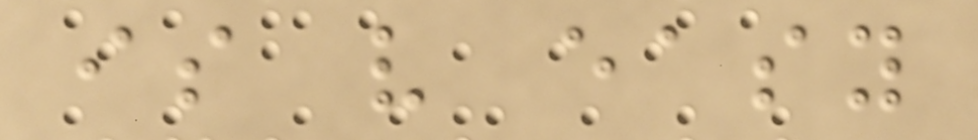is very easy
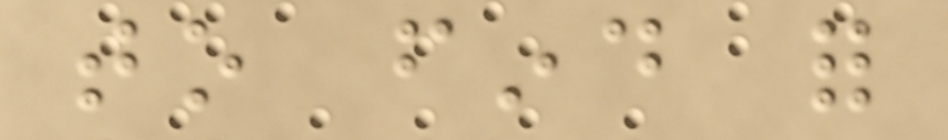to find for
